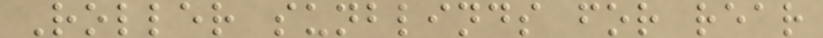Roller sunblinds for rear
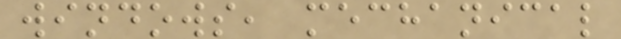windows, mechanical
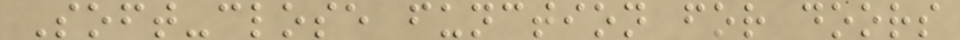Soft-close function for doors
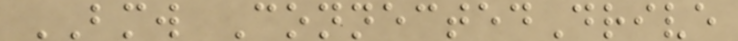BMW ConnectedDrive
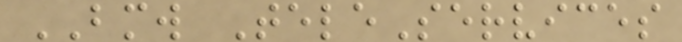BMW TeleServices
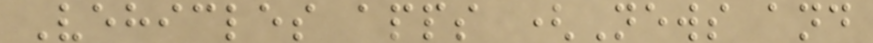Vehicles apps (News and
